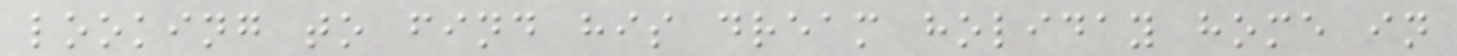looking to find his dream holiday home in
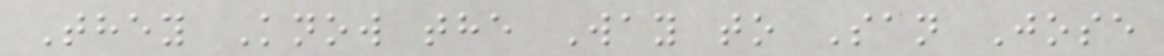They Know the Way to San Jose
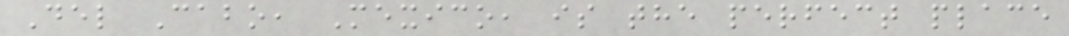Del Cabo, Mexico, is the perfect place
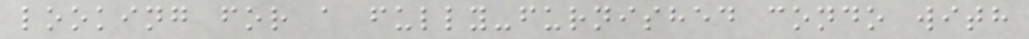looking for a fully-furnished condo with
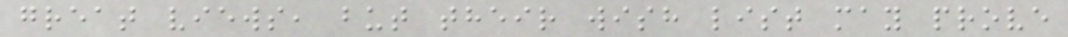great views, but their wish list may prove
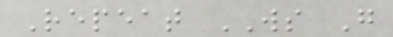Repeat WS G
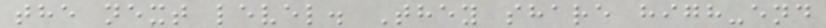the next level. They share high-end
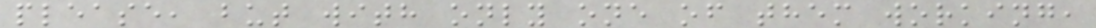please, but with only one of them working,
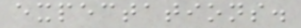expectations.
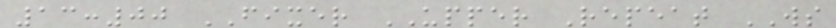13:00 FIXER UPPER Repeat WS
